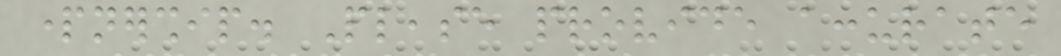partnership. Please provide accurate
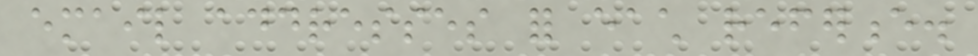email addresses for each reference.
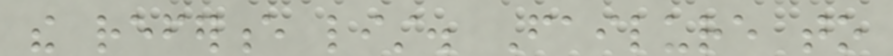the reference list. Failure to
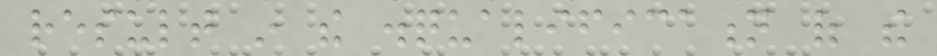result in the disqualification of the
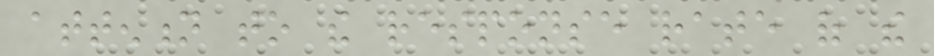attention to the response rate of the
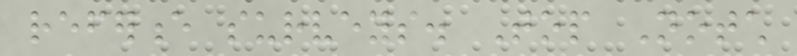reference surveys. Top Notch
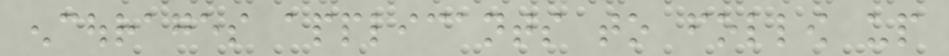encourages applicants to follow up
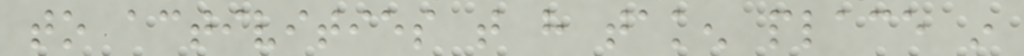to activities that have taken place in
